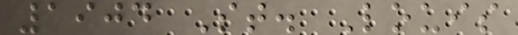1904 St. Louis
